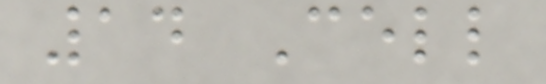14 Cell
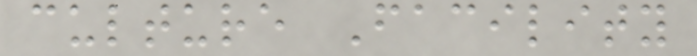culture Facility
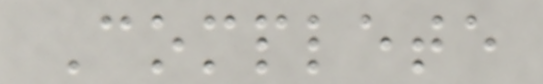Complete
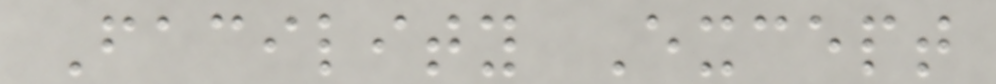Facility Except
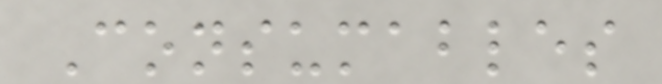Consumables
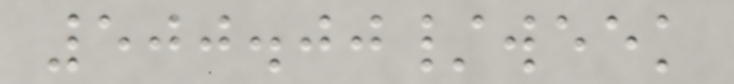500.00/week
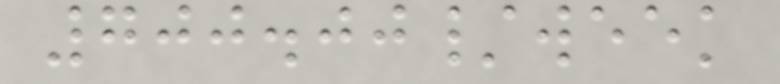700.00/week
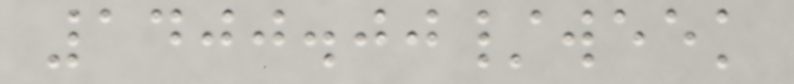1400.00/week
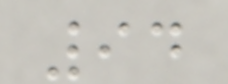94
